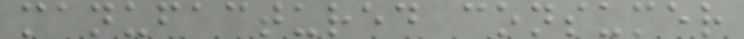manufactured consumer
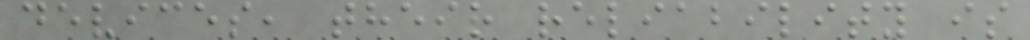devices, their reliability is
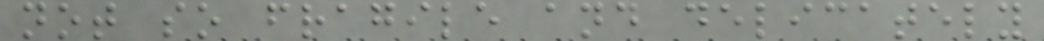not so fragile and delicately
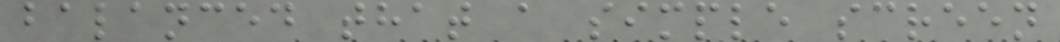balanced that a simple screen
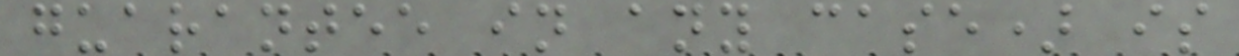guarantee in any case) is
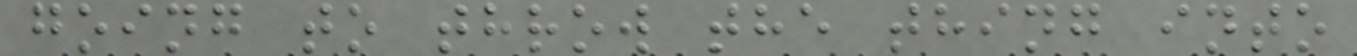going to throw the thing into
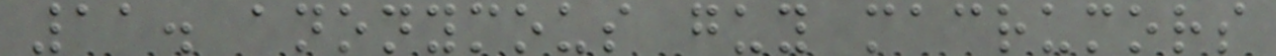11. anonymous guy macrumors
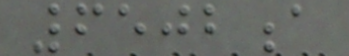6502a
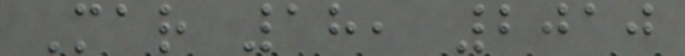Mar 18, 2010
